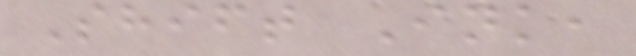Shift Ink,
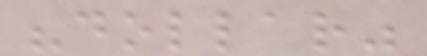"dollar"
